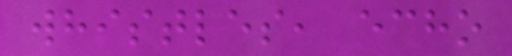whistles, echo
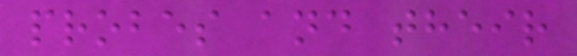probes and their
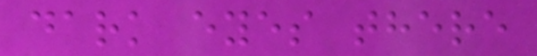dark eyes there
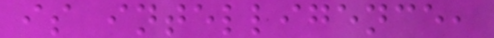is intelligence,
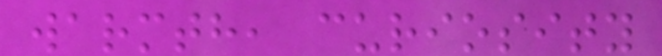warmth, curiosity
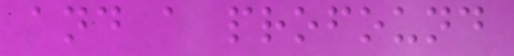and a profound
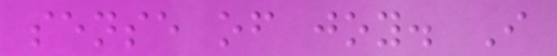sense of joy. I
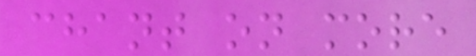chant on more
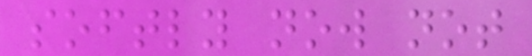softly now not
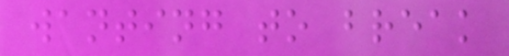wanting to break
